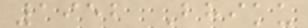1952 Bhiku
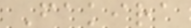Fakira
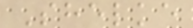Shelke
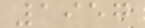1957
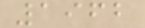1962
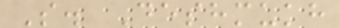S. Deshmukh
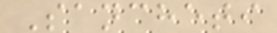Sancheti
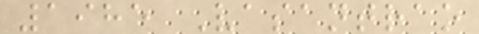1985 Vasantrao
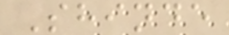Shinde
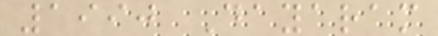1990 Dayaram
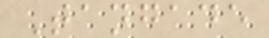Tangade
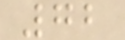72
